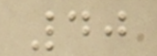40
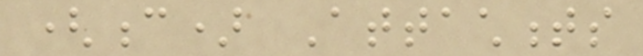(c) Attachments
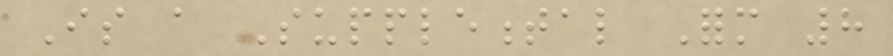Is a Supplemental Form 8
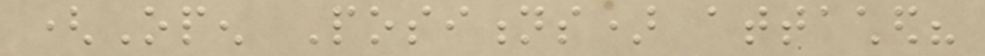(Open Positions) attached?
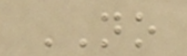NO
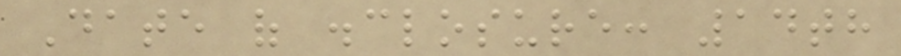Date of disclosure: 14th
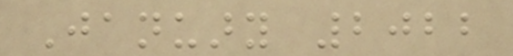January 2022
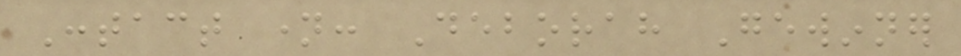Contact name: Deborah Gewinner
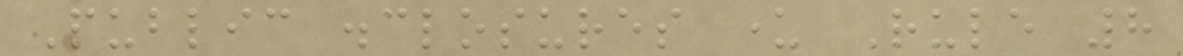Public disclosures under Rule 8
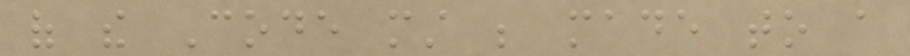of the Code must be made to a
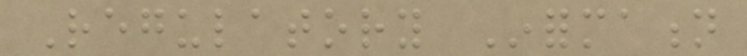Regulatory Information
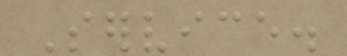Service.
